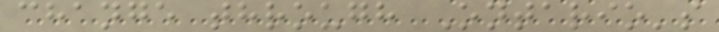change through Ontario's
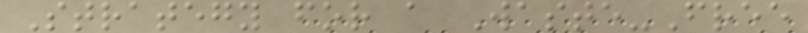Strategy for a Waste-Free
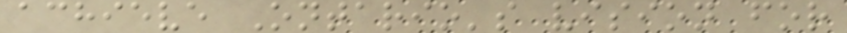achieve Ontario's vision for
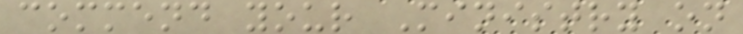commend your Ministry on
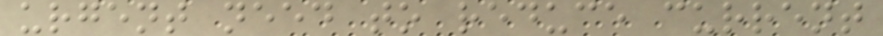urgent need to reduce current
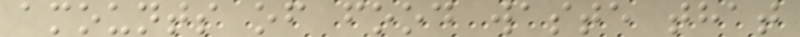amounts of food waste that
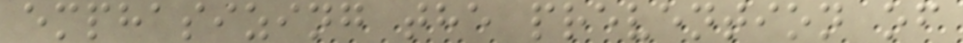emphasizing the prevention of
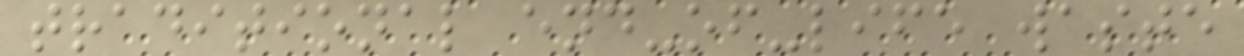traditional end-of-life waste
